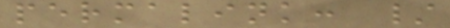permalink: /
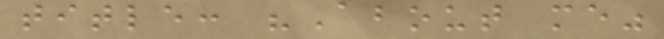title: "About me"
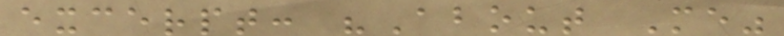excerpt: "About Me"
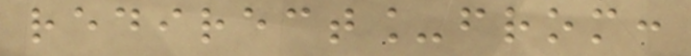redirect_from:
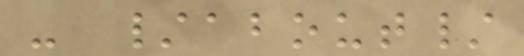- /about/
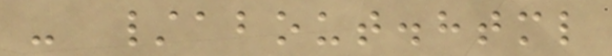- /about.html
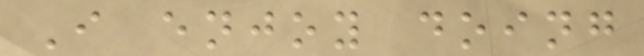I enjoy doing
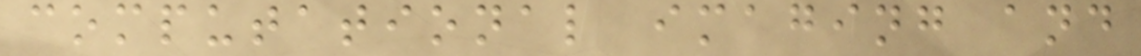computational imaging and
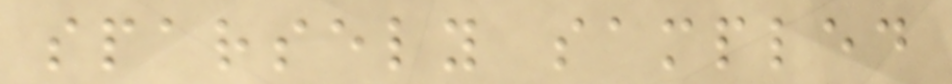sparsely sampled
